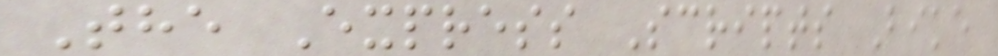The Express Scripts Bike
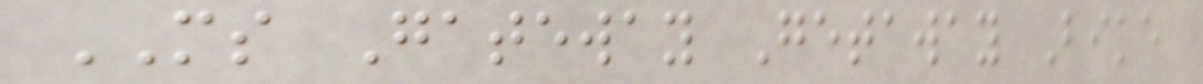MS Gateway Getaway Bike
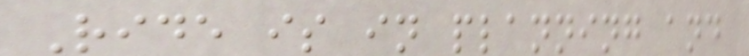Ride is in planning and
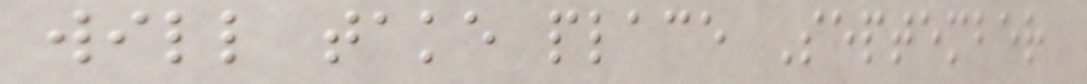will take place September
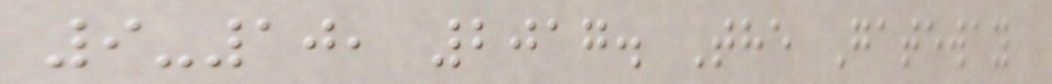9-10, 2017. The Gateway
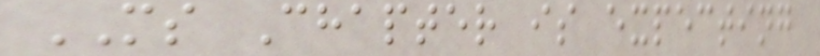MS Chapter is expecting
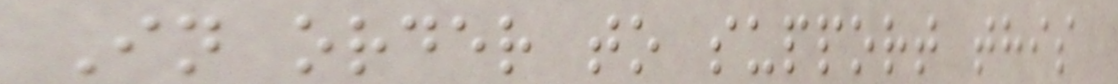In order to support this
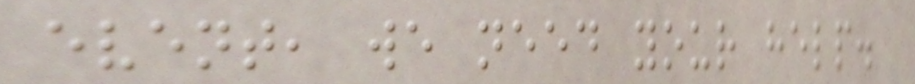event, we need your help.
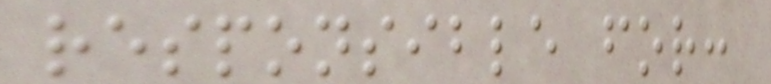responsible for:
